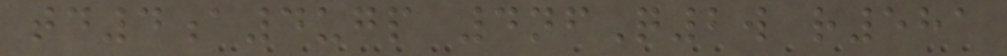td4a4ugp 4nfQ2w r581
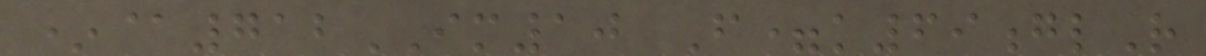*@712IM10 F=k69glR
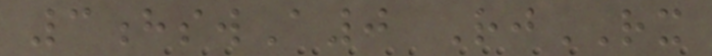3hswA0 RjRX
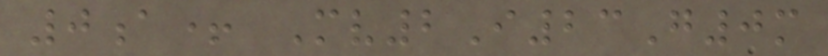0a+ Mv2I23G0m
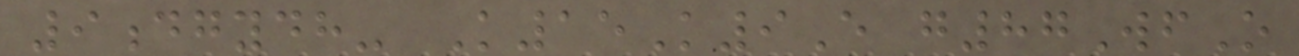9dgydh- K15K9E g87WfO
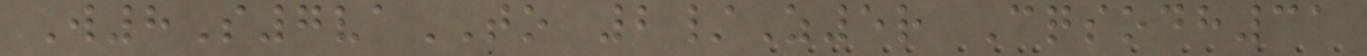W8S7vaTO 2/Z5r Cqsodh31
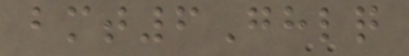bmt6Ghlq
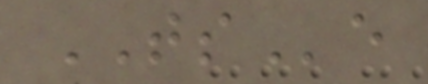TSe
